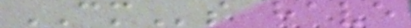CMs have
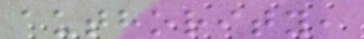authority,
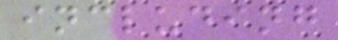including
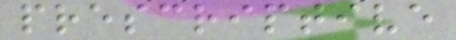prescriptive
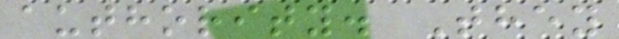authority. They
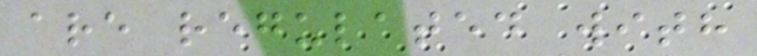are regulated with
